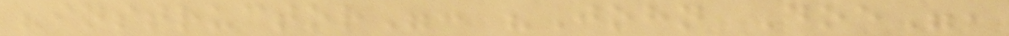"instructor": "John Doe",
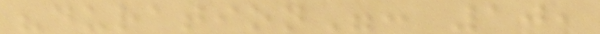"duration": 10,
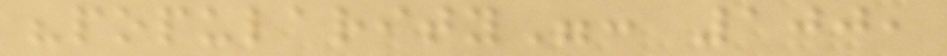"popularity": 100,
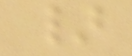}
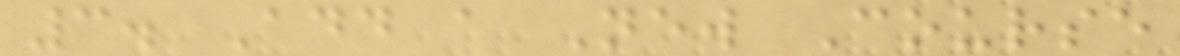3. Add a New Course
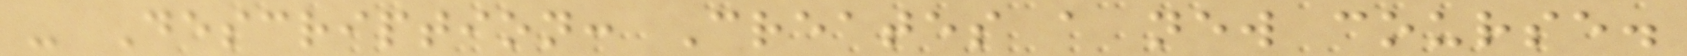- Description: Creates a new course.
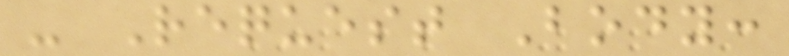- Request Body:
